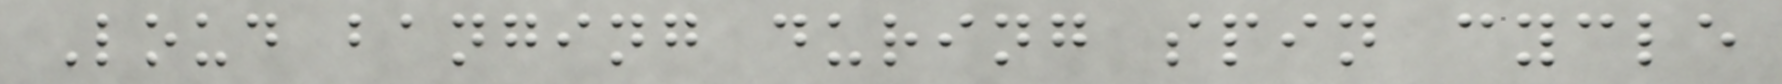Loud banging during spin cycle
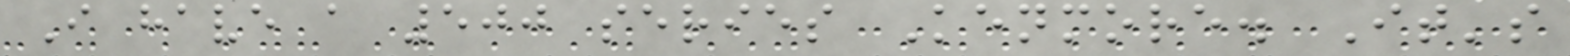I have a 500 series Kenmore. It's
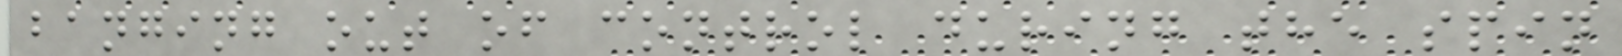banging out of control during the spin
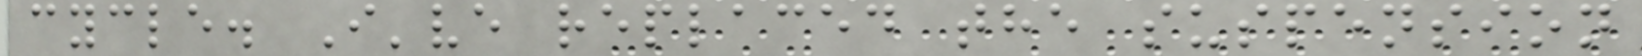cycle. I've replaced the suspension
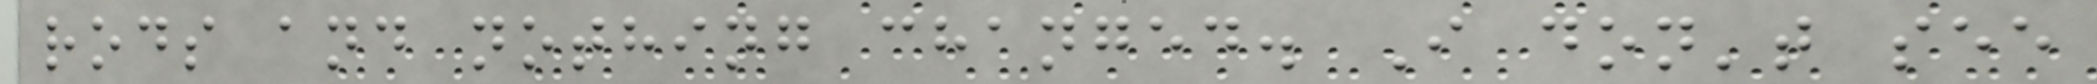rods and nothing changed. I don't see
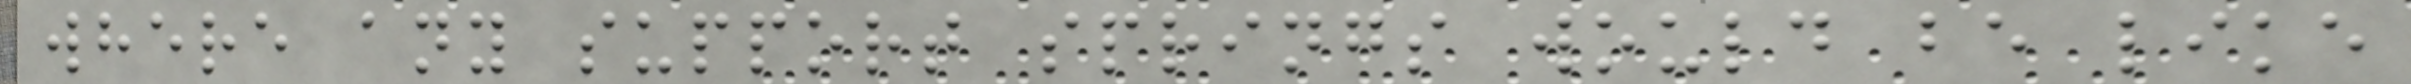where any support springs would be like
